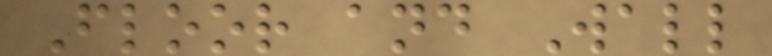Floor and Wall
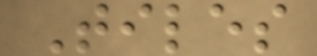Tiles
